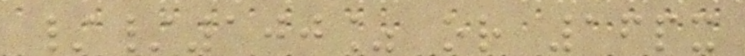//100% or 16px
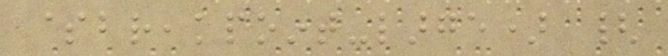$breakpoint-large) {
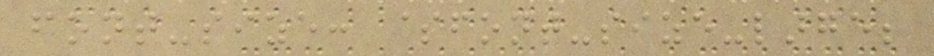font-size: $font-size-large;
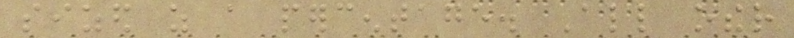sized as a percentage. All other
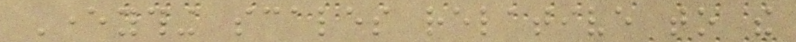Everything scales relative to the
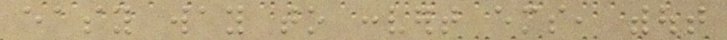easy way to convert ems, without
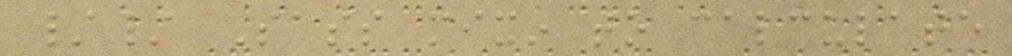// Sass mixin to calculate
